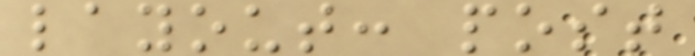layout: post
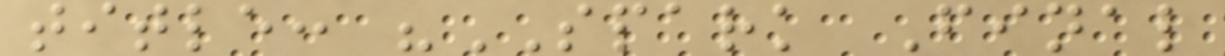title: "SPARK Final
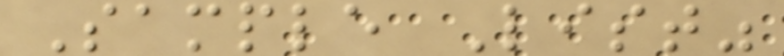Sample List"
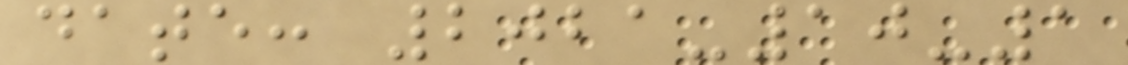date: 2021-10-1
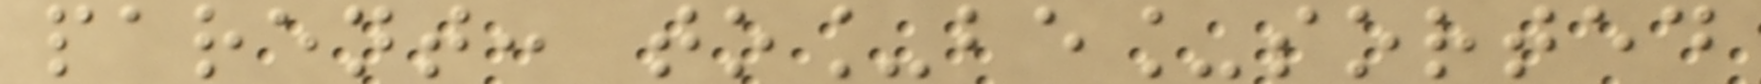parent: to_be_sorted
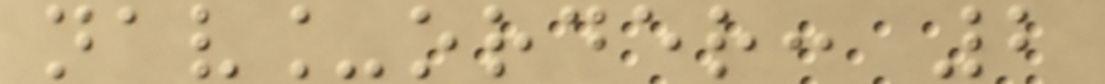nav_order: 2
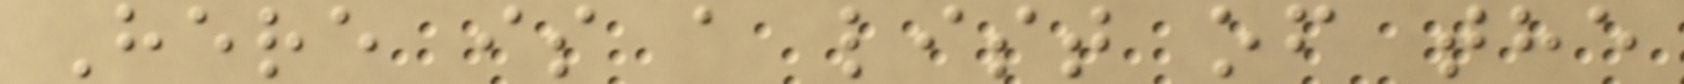Here is a list of the
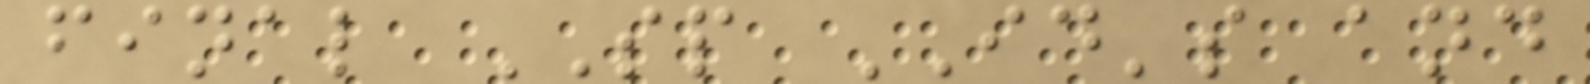final SP ID's and
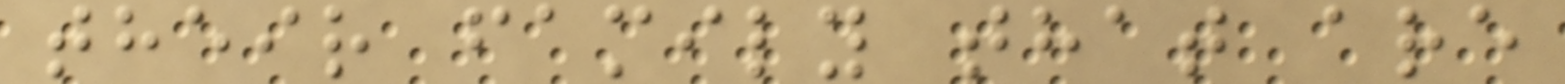their family that are
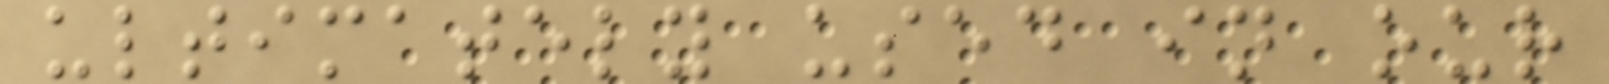ultimately used in our
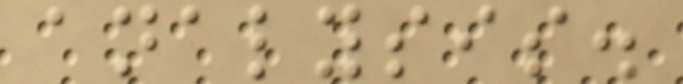analysis.
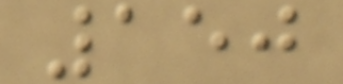150
